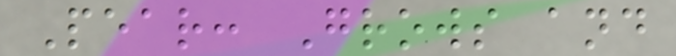Pear: Grows and
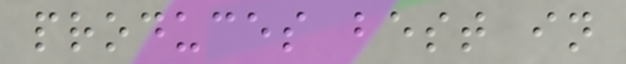produces best in
